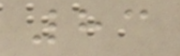83
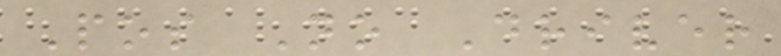Pos No Driver
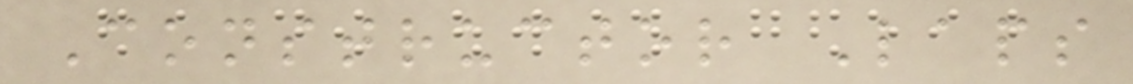Constructor Laps
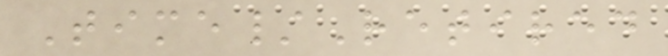Time/Retired
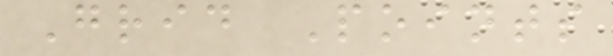Grid Points
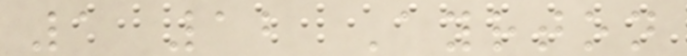1 12 Ayrton
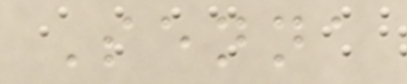Senna
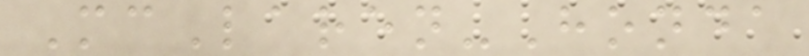McLaren-Honda
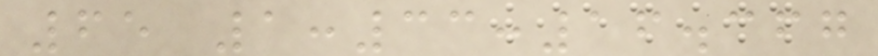65 1:33:16.367
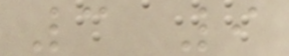3 9
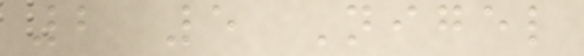2 5 Nigel
